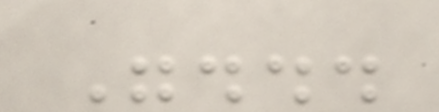"...
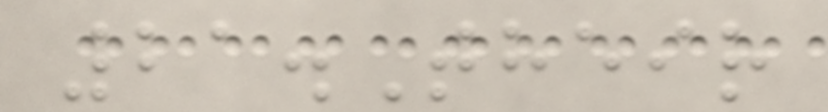21.Their
